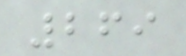269
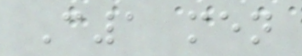C1 men
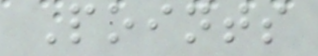Points
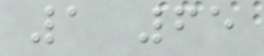1 65
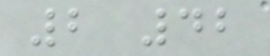2 42
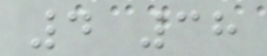4 38
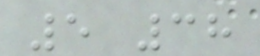5 38
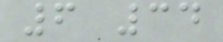6 34
